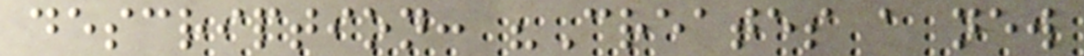description: "Creates a new
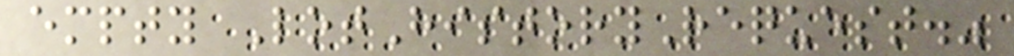empty LotHistoryRequest."
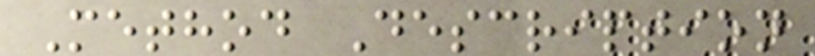Method Description
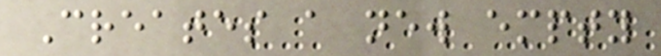Creates a new empty
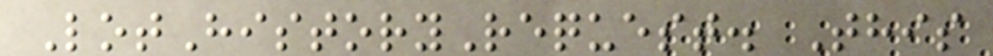LotHistoryRequest. This
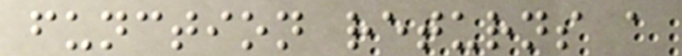function returns a
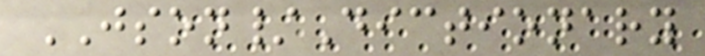JSON/Dictionary
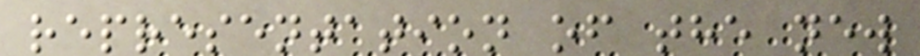representation of the new
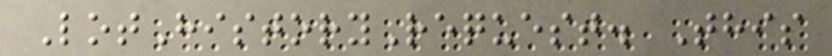LotHistoryRequest. This
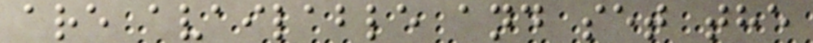are available and set the
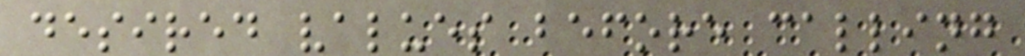desired values before calling
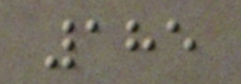185
